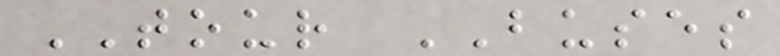TOUR BUSES
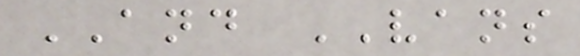AND VANS
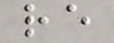re
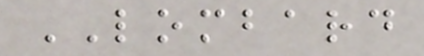LOMBARD
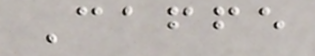Caffe
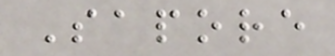Sapore
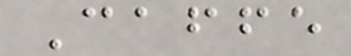Caffe
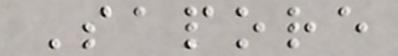Sapore
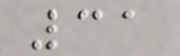31
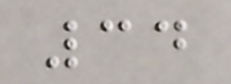34
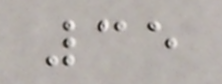35
